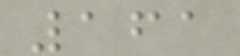161
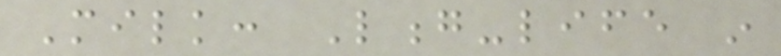Milk: Long-life in
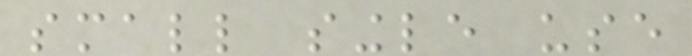small single use
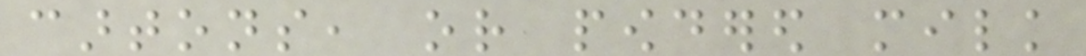cartons, or powdered milk
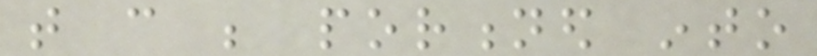that can be portioned into
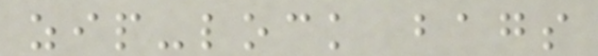zip-lock bags
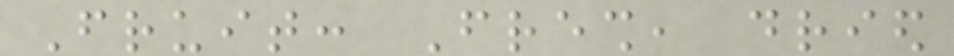Fruit: Fresh, dried
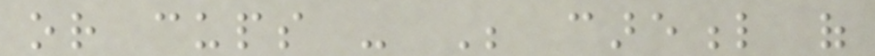or cups - Be careful of
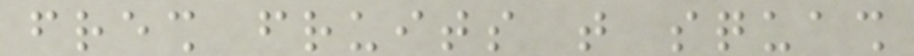fresh fruits that squash
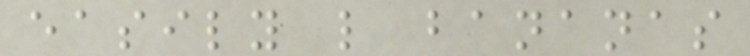easily like bananas
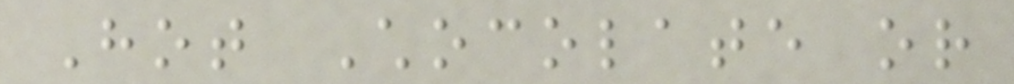Hot Chocolate or
